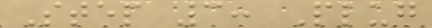Step 3: Plug
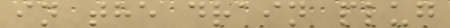in the drain plug
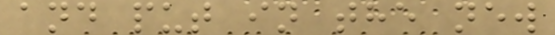and put in the new
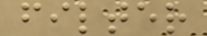filter
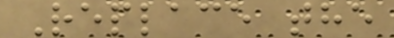Replace the
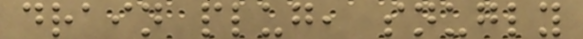drain plug, snugly
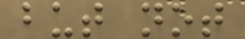but not
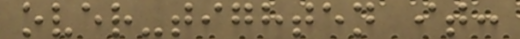over-tighten it:
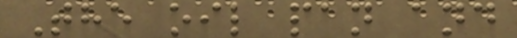The oil pan and
